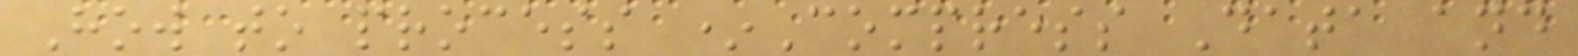How to process *Compress Data and
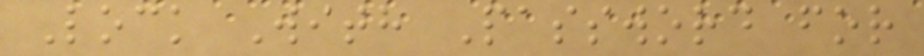Lock With Password for
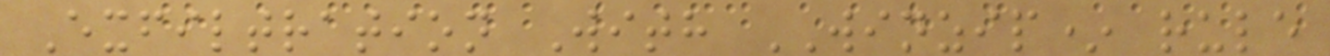Exfiltration With WINZIP* rule
